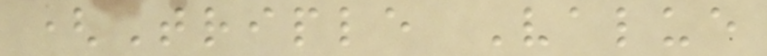(Triple Value
